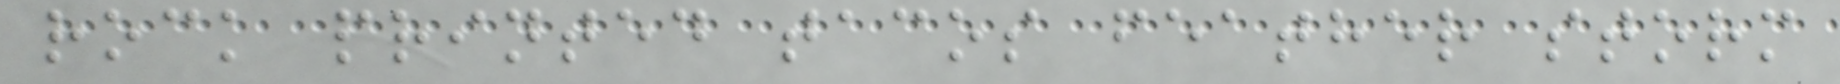rock printed tacos feather storm
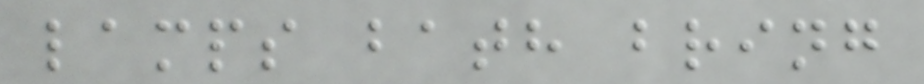lamps bath bring
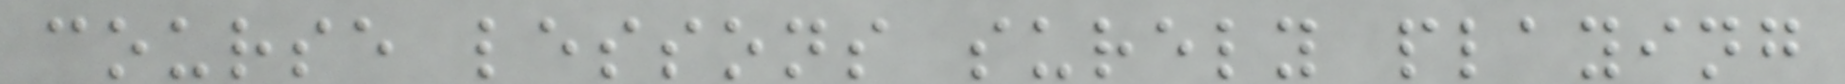course lessons surely playing
